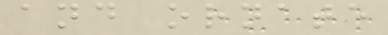and ornate
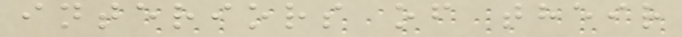interiors of their
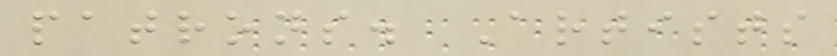patrons. Artists
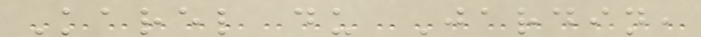Karel du Jardin,
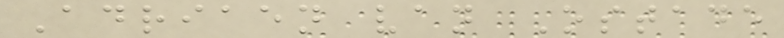Adriaen van Ostade
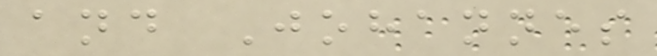and Johannes
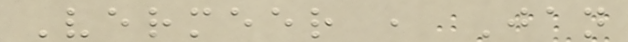Vermeer , Jan
